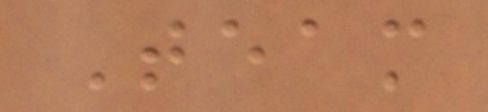Team
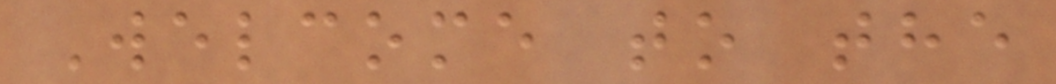Welcome to the
